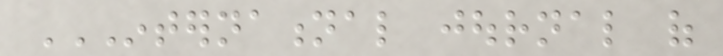INTERNATIONAL JOURNAL OF
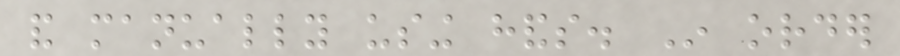and manually using hands. In order
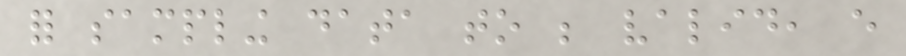for sampling data to be valid, every
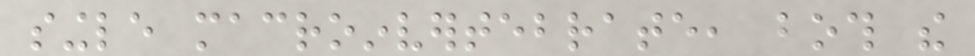single macroinvertebrate, both the
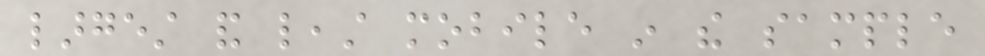largest and least mobile in the sample
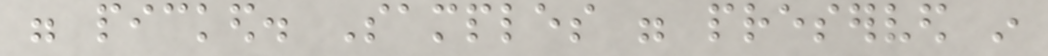were picked. Samples were preserved in
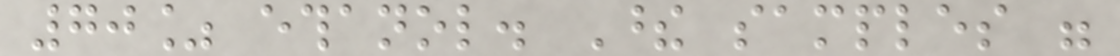70% ethanol. These samples were
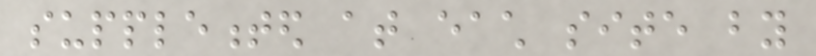supplemented at each site by
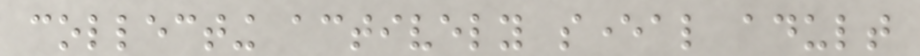collecting actively several adult
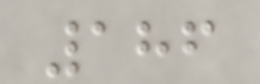186
